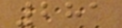281
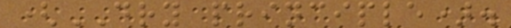(DRY principle).
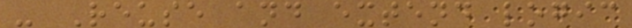- Reuse and extend logic
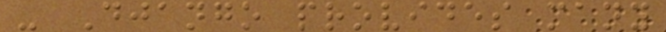- Django provides many
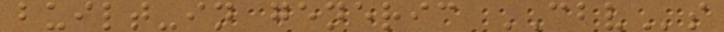built-in generic CBVs
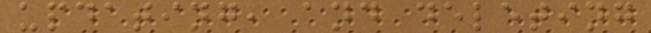updating, and deleting
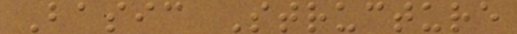Basic Structure
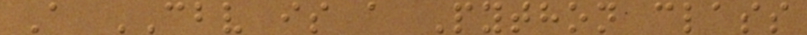A CBV is a Python class
